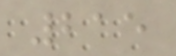215
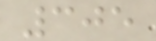305
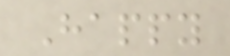Happy
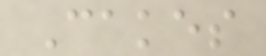Cakes
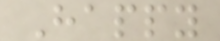Happy
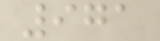971
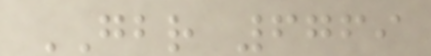GBR 6769
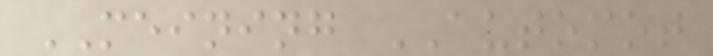MEINING AUTOMOT
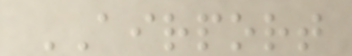AIRPORT
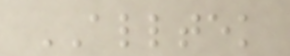ALLTEK
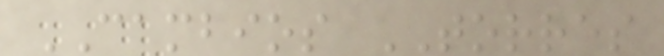CAMBIOS TORRES
